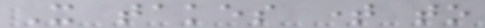It takes time to
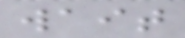wait
